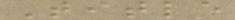Title
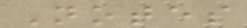Notes
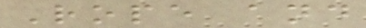Rope and
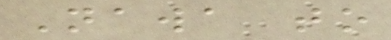Nawa to
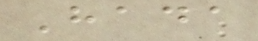Hada
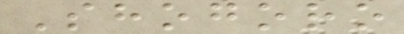Shogoro
